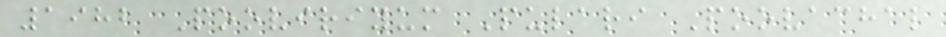1982 Pooviriyum Pulari Poovachal
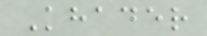Khader
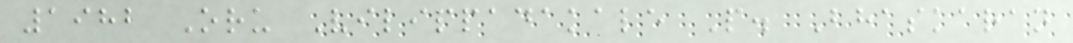1982 Oru Vilippadakale P. Bhaskaran
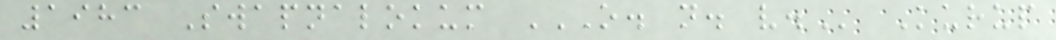1983 Swapnalokum O. N. V. Kurup
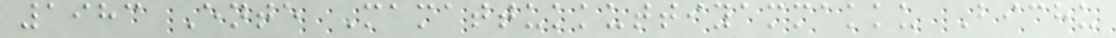1983 Ente Mamattukkuttiyammakku Bichu
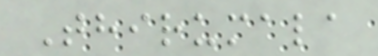Thirumala
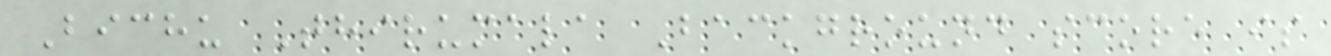Bichu Thirumala Background score is
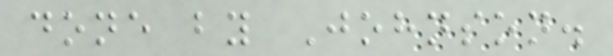done by Johnson.
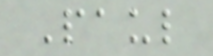Paul
